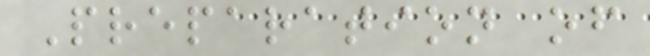Preparation of
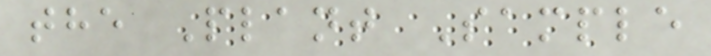the Plant Sample
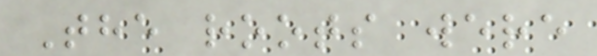The roots were
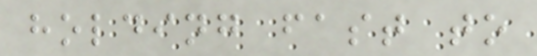holding fast to
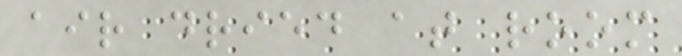air dried at room
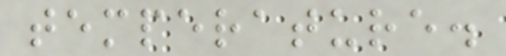temperature.
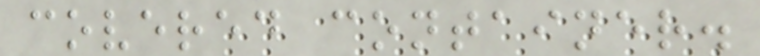covered container.
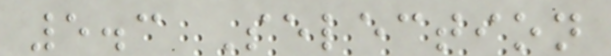5.3 Selection
